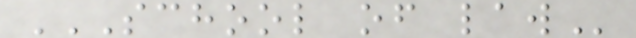SCHOOL OF LAW
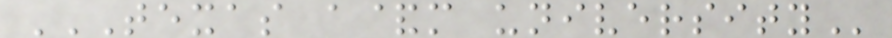TEXAS A&M UNIVERSITY
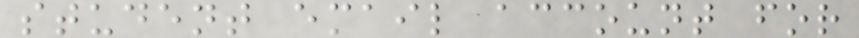student email account for
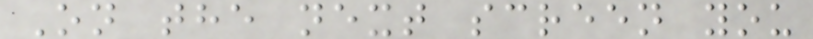On the next screen you
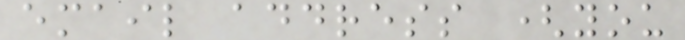email address (you
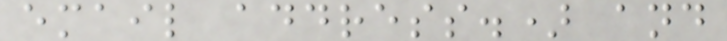email address.) and
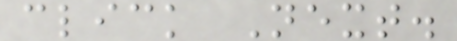click Next.
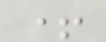+
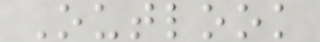Outlook
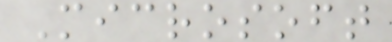Microsoft
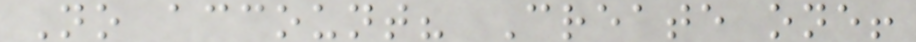No account? Create one!
